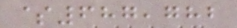$687,782
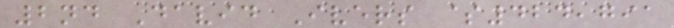2nd David Ivers $424,791
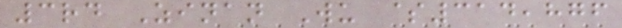3rd Zinan Wu $314,876
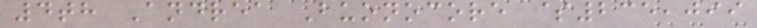4th Andrea Buonocore $235,099
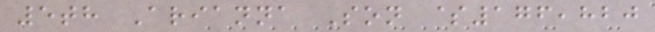5th Arianna Son $176,820
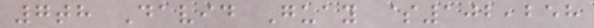7th David Guay $102,258
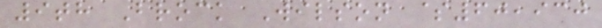9th Brock Wilson $60,930
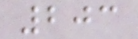203
